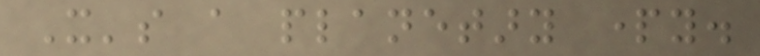It's a planetary party.
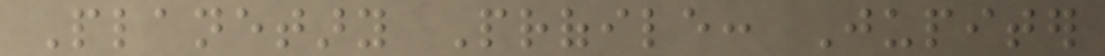Planetary Profile: Jupiter
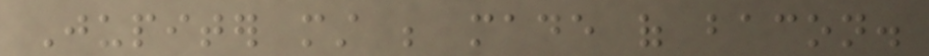Jupiter must be made of bacon.
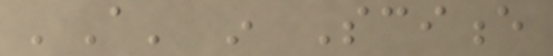'A' in Science
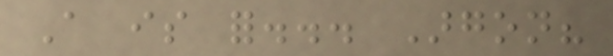A is for... Argon?
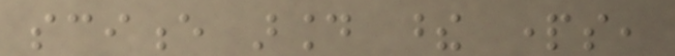science around these parts,
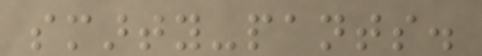smarty-pants.
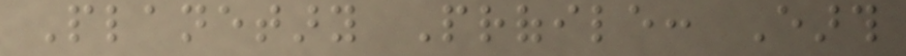Planetary Profile: Earth
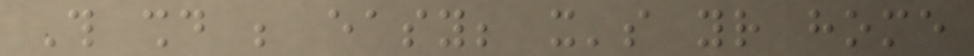This should be easy; it's your home
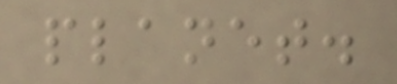planet.
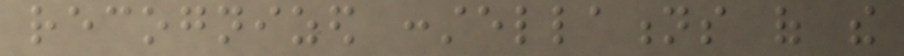recognized constellations of the
